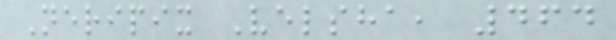Neripix Velsha, 464
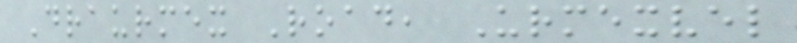Draurmex Road, Urmexvel
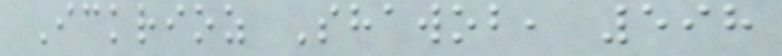Ickrioz Shawob, 598
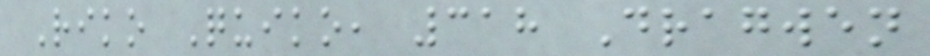Riko Quiko, 318 Dragwen
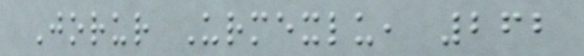Jorur Urmexlu, 262
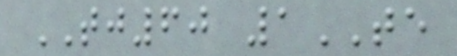TJ60 1TE
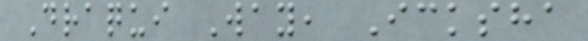Draqui Way, Icksha
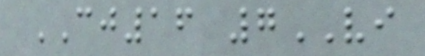CJ16 7VI
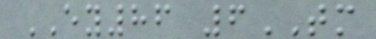EY86 6TM
